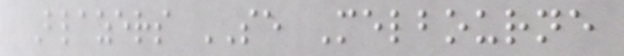Blazers SE Melbourne
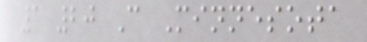1 20 C Minnesota
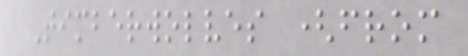Timberwolves (from
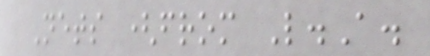Nets (from L.A.
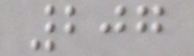207
